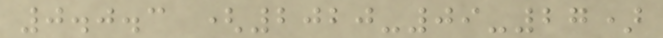0.0.3 (2020-09-27)
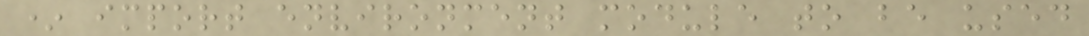* import environment module to be used
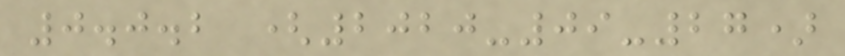0.0.2 (2020-09-27)
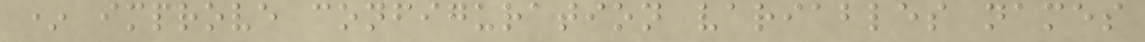* improve configuration variables names
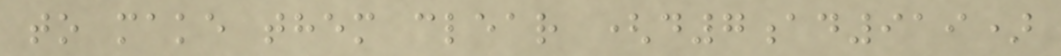to make them clear (d7ad919)
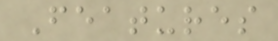Features
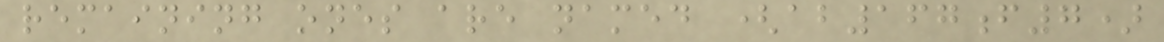remaining ones are named (ab167f7)
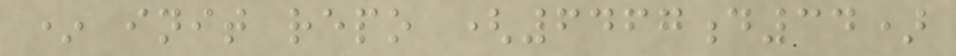* init repo (6467d34)
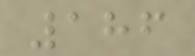186
